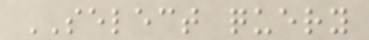SELECT query
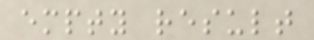empty result
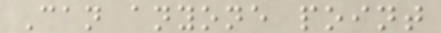Can anyone point
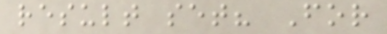result set? For
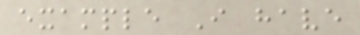example I have
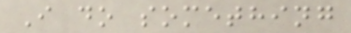I do something
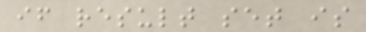if result set is
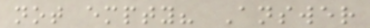not empty? Answer
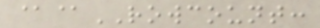@@ROWCOUNT:
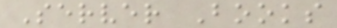Server Books
